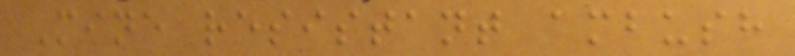Mine resistant ambush
